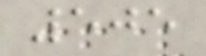505
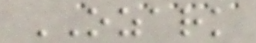OZARK
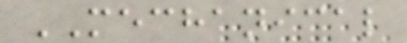MECHANICAL
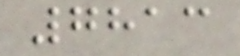7813
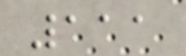111
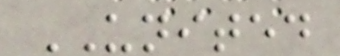UNITED
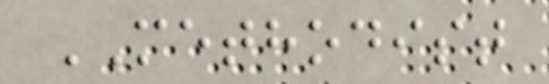METHODIST
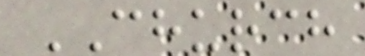CHURCH
